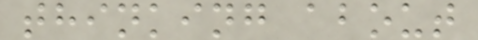thinking about
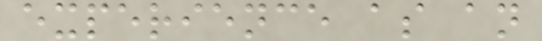experience as an
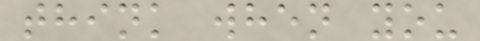think when you
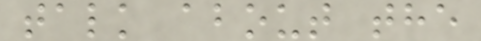talk about the
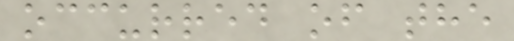occurred of the
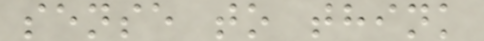sense to think
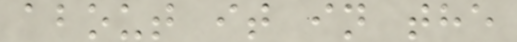about it in the
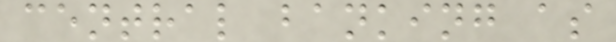central banking as
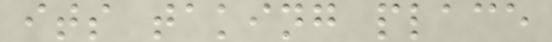its taking place
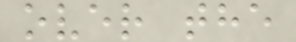over the
